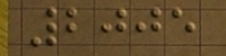2005
